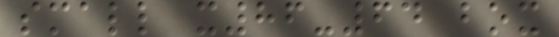small x86-64 box
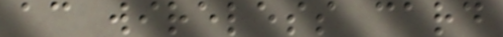ac wireless card
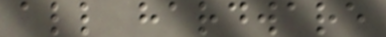all hardware
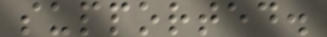supported.
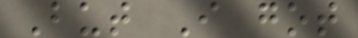But I got
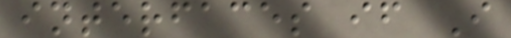interfaces if I
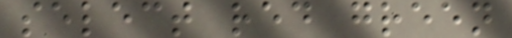select red green
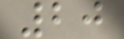20
